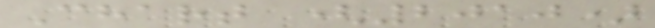Chart (2010)
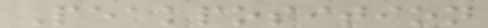Peakposition
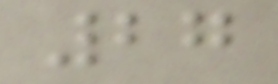27
